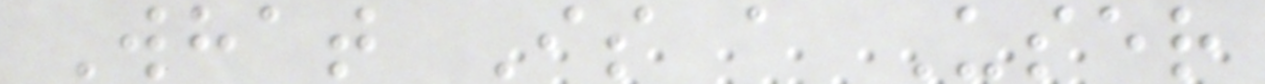What Is a User
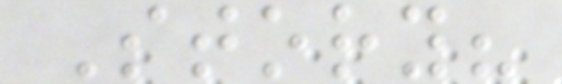Story?
